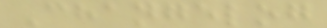Changelog
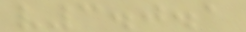v3.0.1
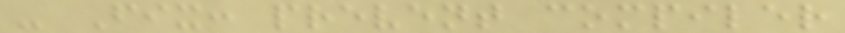- Fix: prevent compiler
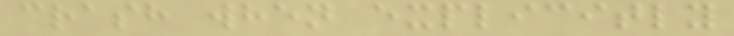crash when explicitly
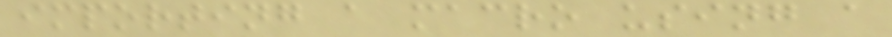importing a macro using a
